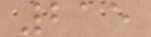215
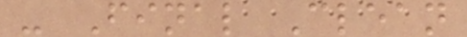- Final Clean
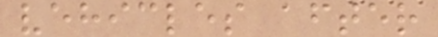vehicles after
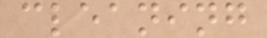cleaning
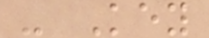- Key
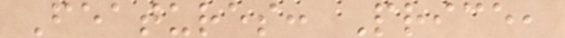Features: Price,
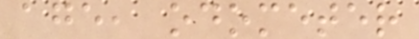age, odometer
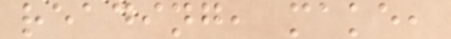reading, make,
